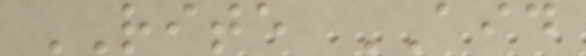RITE AID
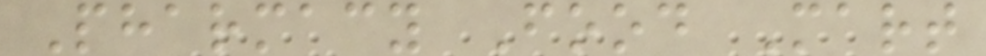Pharmacy Food Mart
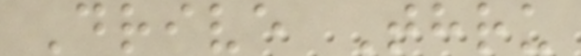Drive Thru
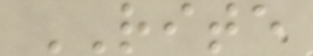RITE
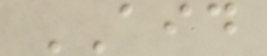AID
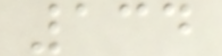134
